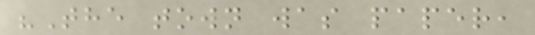"The town was paper,
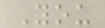You
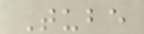Tube
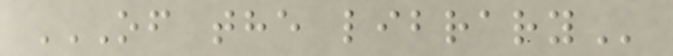OF THE LIBRARY
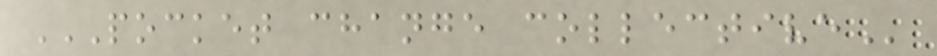POCKET CHANGE COLLECTIVE
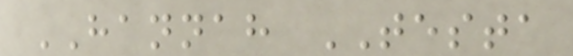HANNAH TESTA
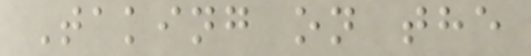Taking on the
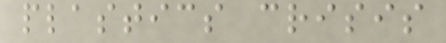plastics crisis
